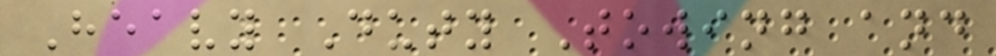Heavy Duty Towing and
